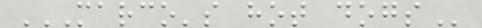MARCO'S HOT DOGS
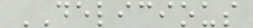DELICIOUS
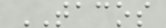TACOS
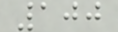100
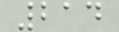214
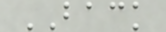BACK
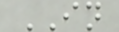IN
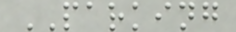PARKING
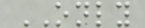ONLY
